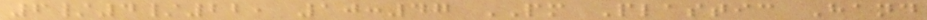6/4/22, 10:47 PM Plastic Hand
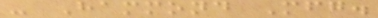- Hammond Mfg.
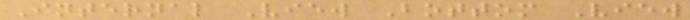Internal View Bottom View
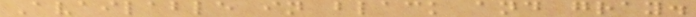Available in black and gray.
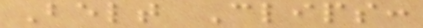Belt Clips:
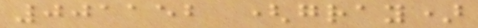001152 (gray)
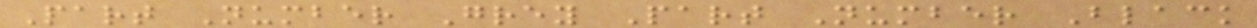Part Number Grey Part Number Black
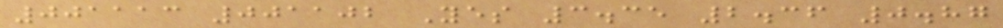001113 001102 Yes 3.35 2.36 0.87
